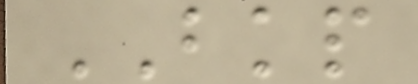BKP
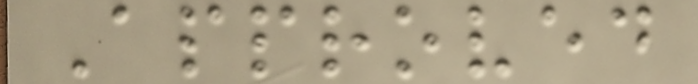Approved
